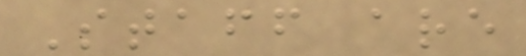Staff are
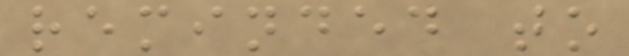reminded to
